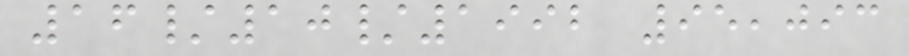16/10/1992 95,093
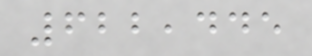622,445
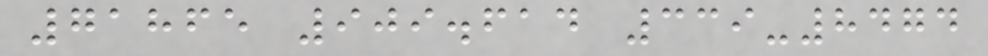71865 909.614 339-8474
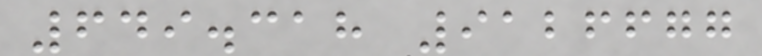649.318 9126677
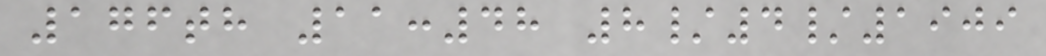176th 11:48 8/4/1909
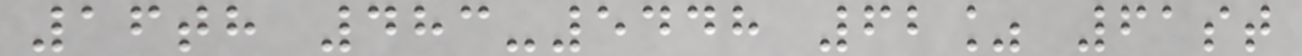16th 483-5448 62% 61st
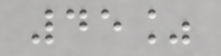45%
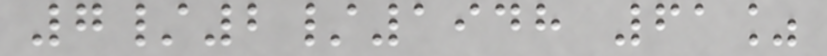7/2/1948 61%
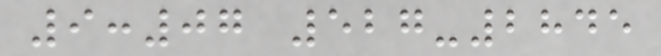9:07 527-2845
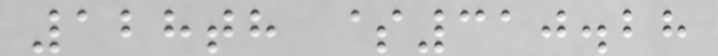128th $310.28
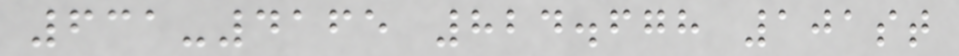631-4165 824.678 101st
